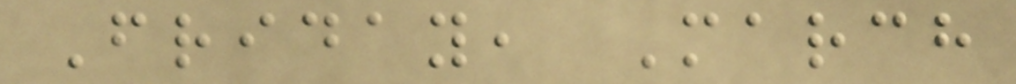Friday, March
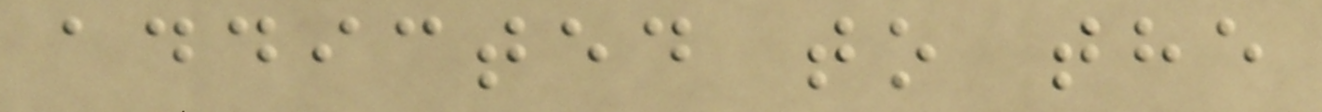addicted to the
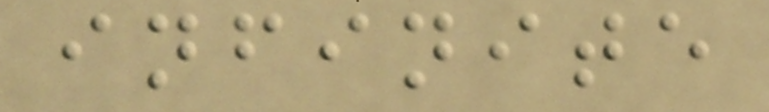infinite
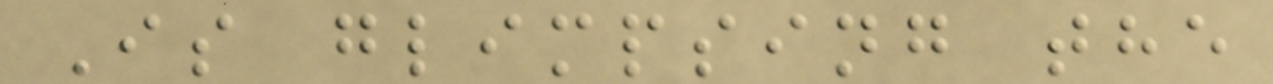Is glimpsing the
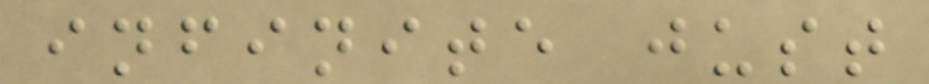infinite just
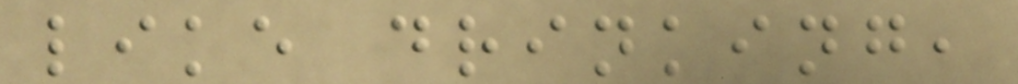like drinking,
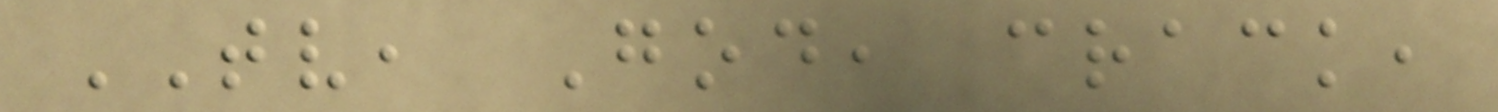TV, God, crack,
